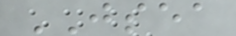JSEA
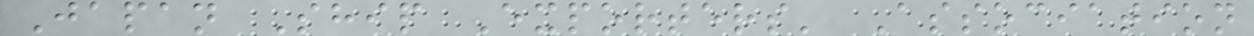Japan Ship Exporters' Association
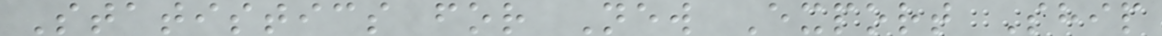Statistics for New Export Ship
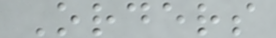Orders
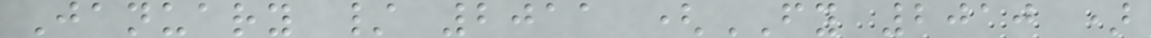January / 2011 (FY 2010 )
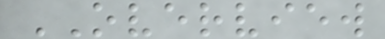OVERVIEW
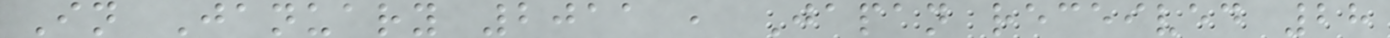In January 2011 , Japan received 28
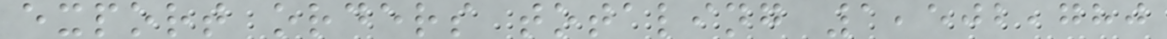export orders totaling 1,502,780
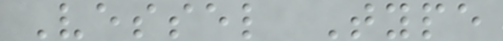Vessel Type
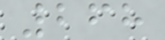268
